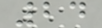24
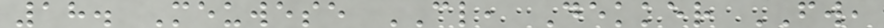18. Meuwese CL, Dekker FW,
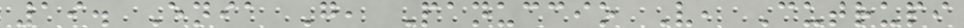19. Enia G, Panuccio V, Cutrupi
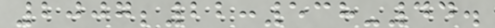2007;22:538-44.
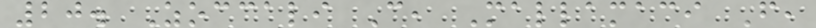20. Zoccali C, Mallamaci F,
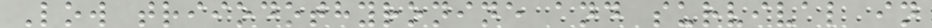Low triiodothyronine and survival in
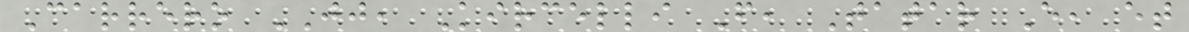Carrero JJ, Kircelli F, Tatar E, et
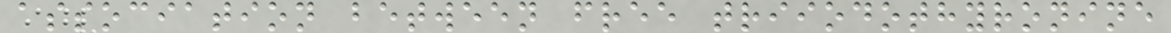association between free triiodothyronine
